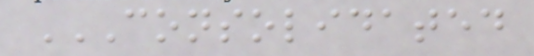CONSOLIDATED
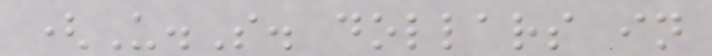(U.S. dollars in
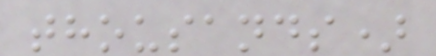thousands)
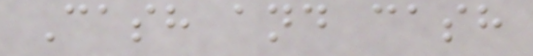Cash and cash
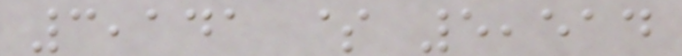3,141 $ 5,514
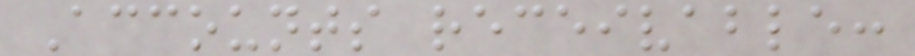Accounts receivable:
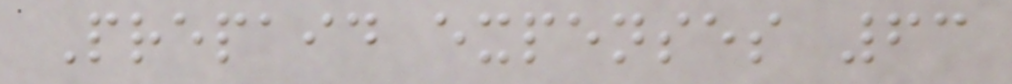Prepaid expenses 63
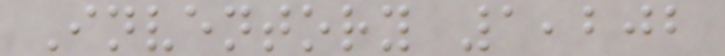Inventory 1,202
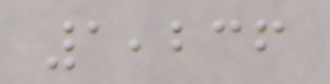1,236
